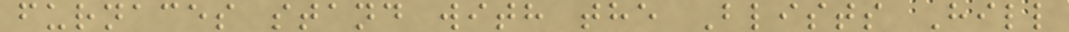furnaces stand with the Blists Hill
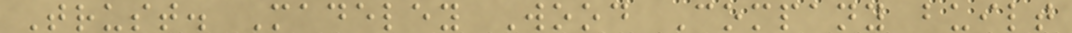Trust. Madeley Wood Company built
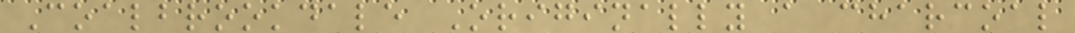Coalbrookdale Originally a charcoal
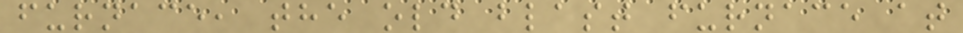furnace, the old blast furnace at
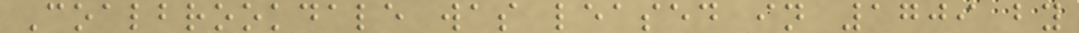Coalbrookdale was leased in 1709 by
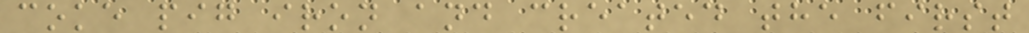coke pig iron and created the first
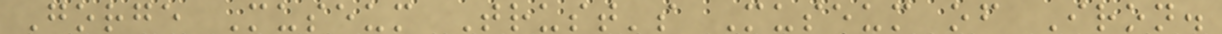Gorge Museum Trust's Museum of Iron.
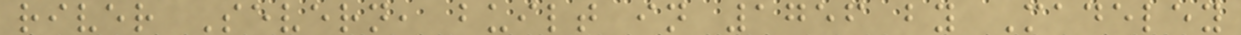river Severn, built in 1756 by Madeley
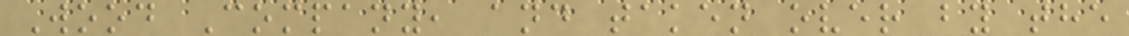Wood Company, and taken over by the
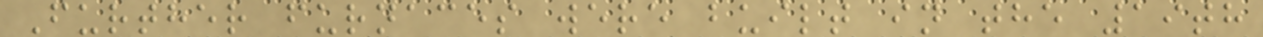Further furnaces were built in the 19th
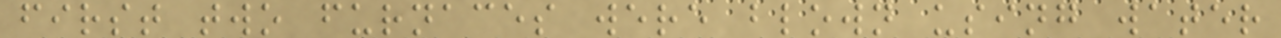first two furnaces were blown using water
